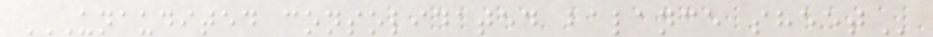UNAUDITED CONSOLIDATED BALANCE SHEET
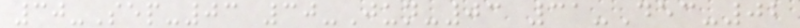30-Sep-03 30-Jun-03 31-Dec-02
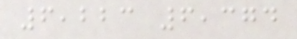6,223 6,374
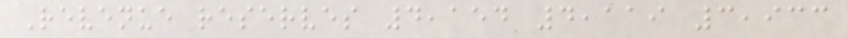Revenue reserves 4,154 4,119 3,933
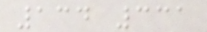134 331
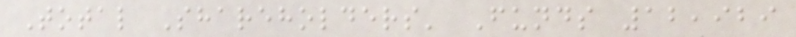Total Shareholders' Funds 12,929
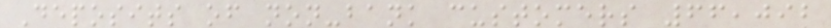Deposits of non-bank customers 66,092
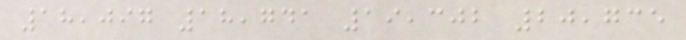18,097 18,741 19,302 20,735
